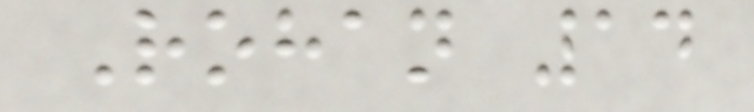Rohan 14
